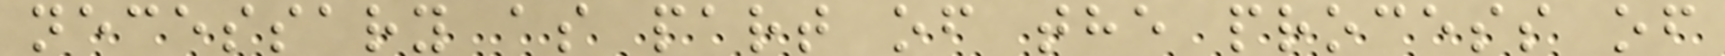necessary as part of the process of
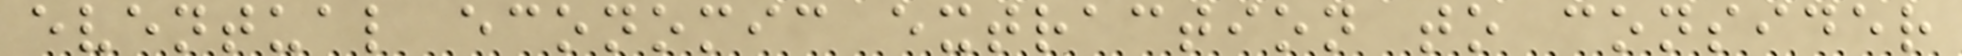eventual economic extraction to consider
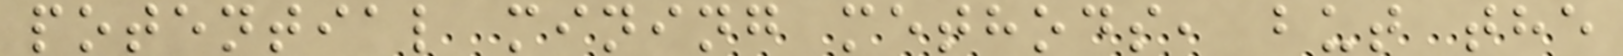potential mining methods, but the
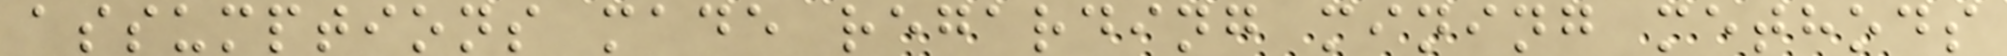assumptions made regarding mining methods
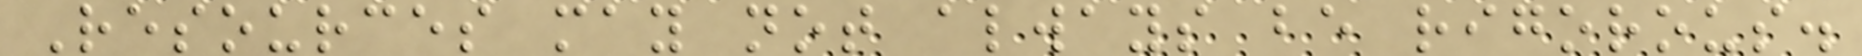Resources may not always be rigorous.
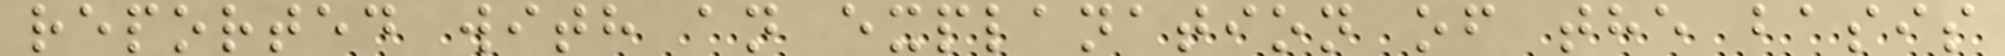reported with an explanation of the basis
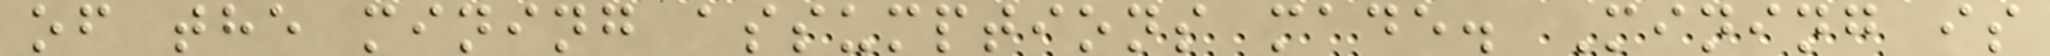of the mining assumptions made. Mining is
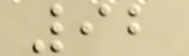92
